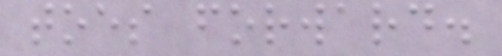toes forward.
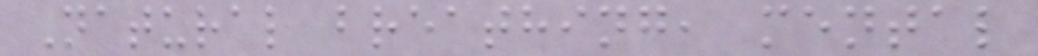Natural breathing, mental
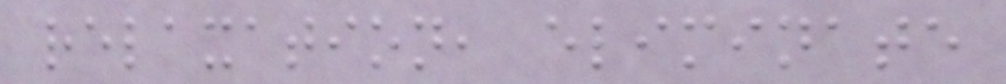relaxation, eliminate
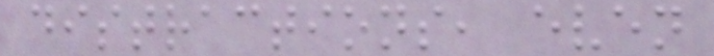distractions, even
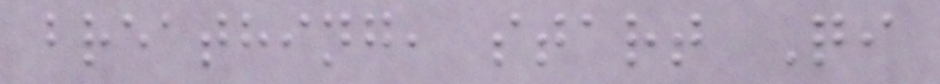breathing, start Qi
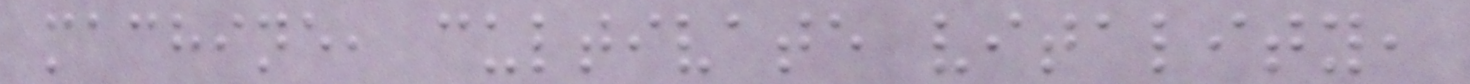machine, cultivate vitality,
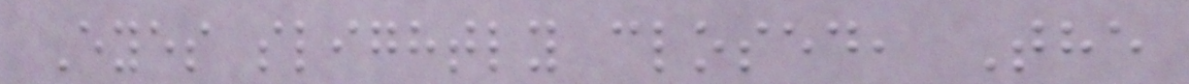Eyes slightly closed, The
